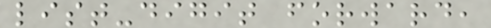list-digit forward,
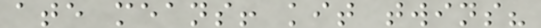ate means! kit twins?
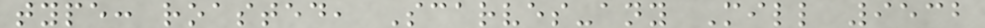type: roasted, Scarves-any Mill 9532
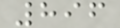896
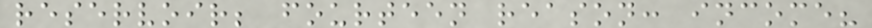reservoir; fourteen reason: income?
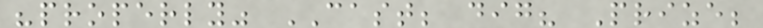"properly" CAST; dig? Prize;
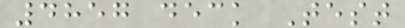4857 deck Test
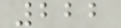222
